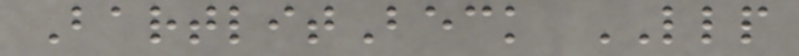BartlitBeck LLP
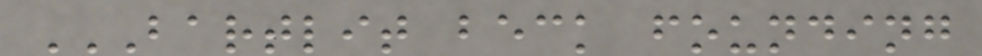BARTLIT BECK FOUNDING
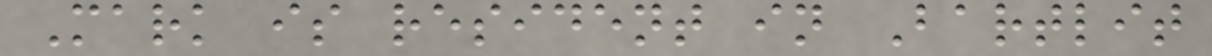Mark is resident in Bartlit
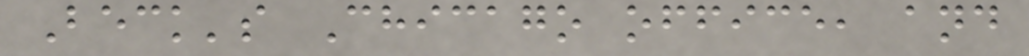Beck's Chicago office, and
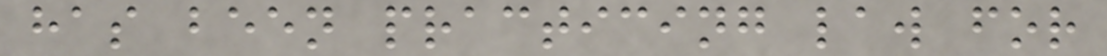has been practicing law for
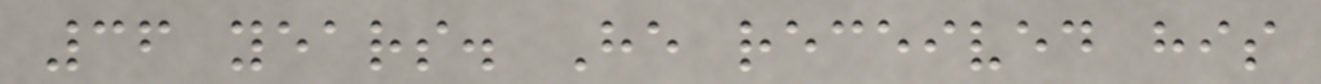36 years. He received his
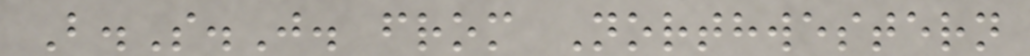B.S.J. from Northwestern
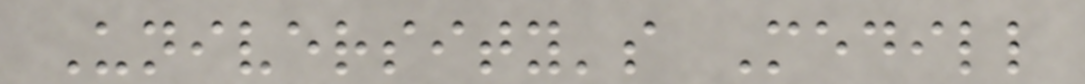University's Medill
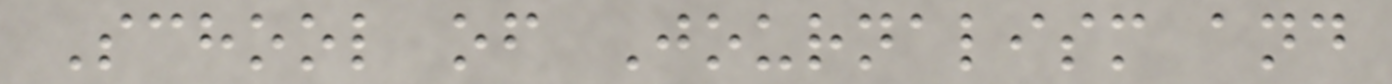School of Journalism and
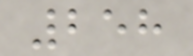258
